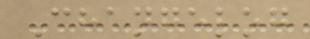Changelog
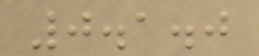0.1.0
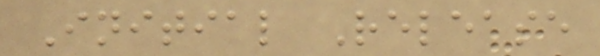Initial Release
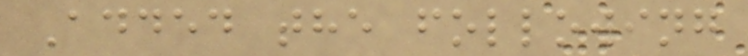Added the following
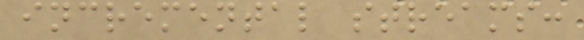incremental streams:
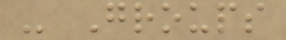- Groups
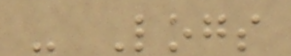- Logs
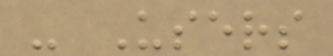- Users
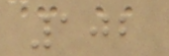102
